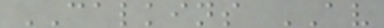CALKINS AV
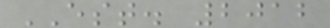EST. 2012
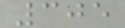305
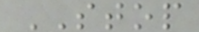STOP
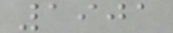1901
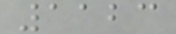1123
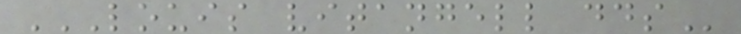LOUIS VITANGELL DDS
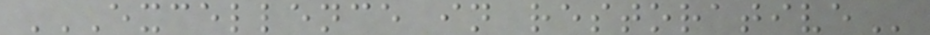EXCELLENCE IN RESTORATIVE
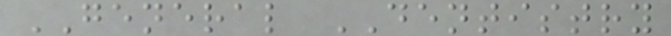GENERAL DENTISTRY
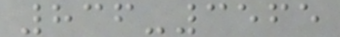836-3565
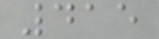415
